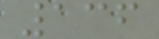136
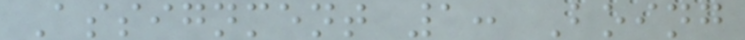Assignment 1: Boing
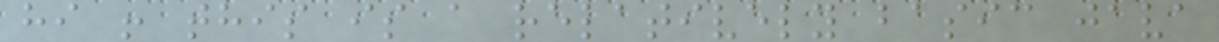hi ! this is a relatively basic java
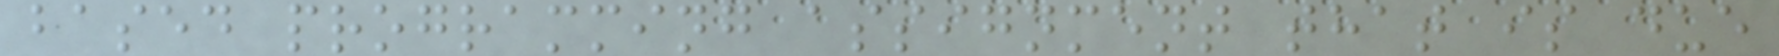based programming assignment that is due
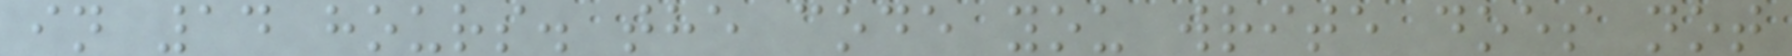in 14 hours. the code you write does not
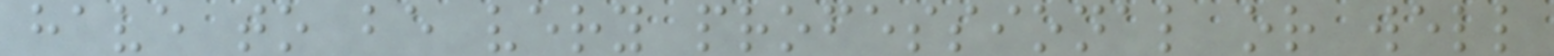have to be very professional or well
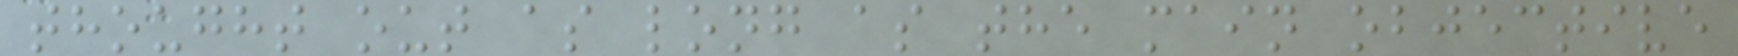thought out as long as the main objective
